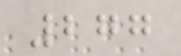277
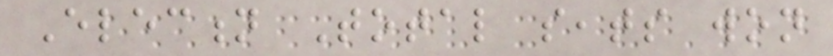Election Total seats won
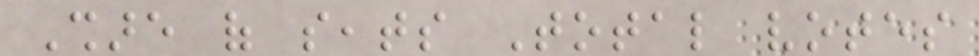Share of seats Total votes
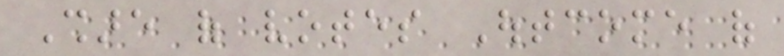Share of votes Outcome of
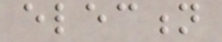election
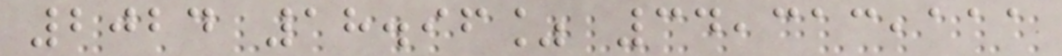2024 18.96% 34,313,111
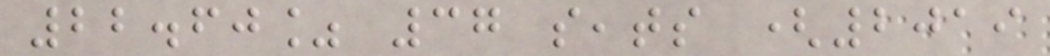22.60% 37 seats (2019
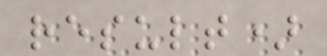result)
